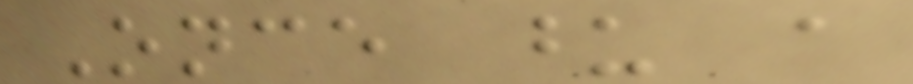Once upon a
